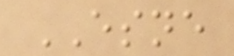ESNE
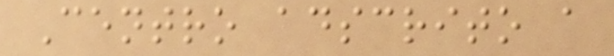Centro adscrito a
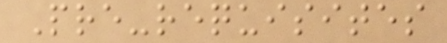Pre-requisites
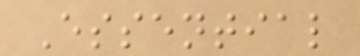Essential
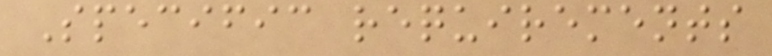Specific requirements
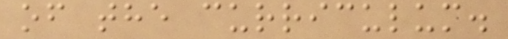of the curriculum.
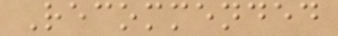Recommended
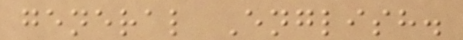general English.
